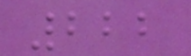222
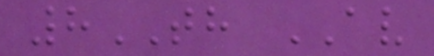8TH AV
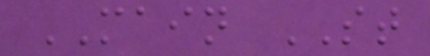MAIN ST
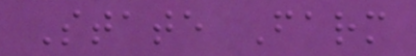State Farm
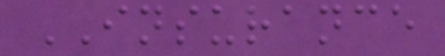INSURANCE
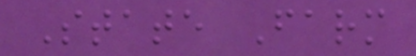State Farm
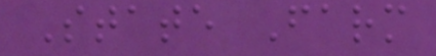State Farm
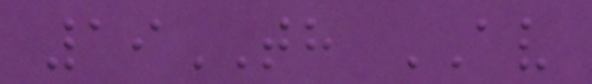19TH AV
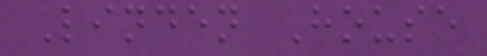Linden House
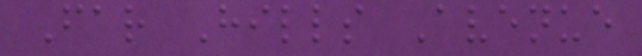Far Hills Avenue
